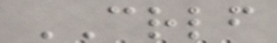CRLF
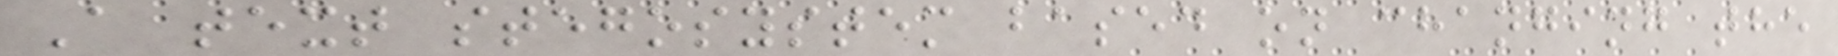A text stegosystem based on changing the
